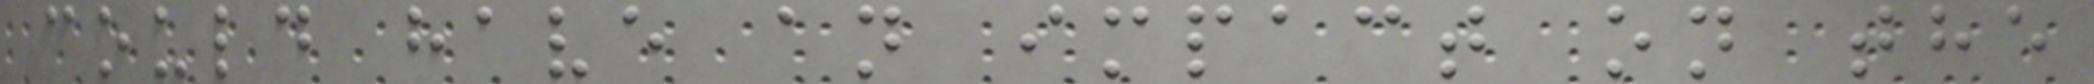could have an impact on the
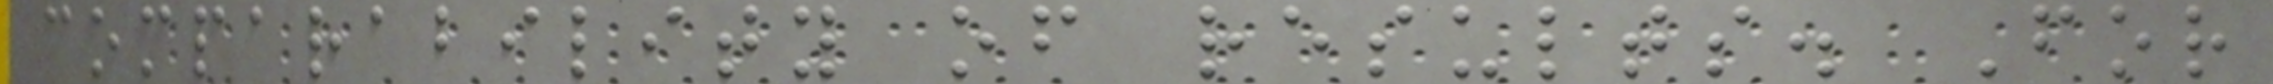comparability of results. For
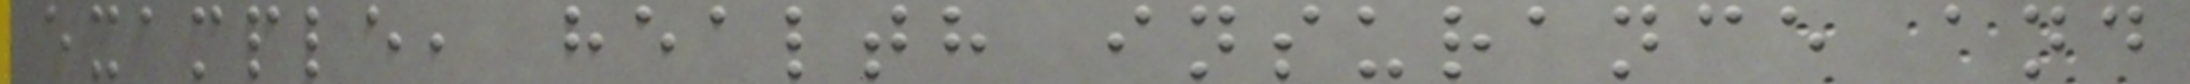example, health insurance and
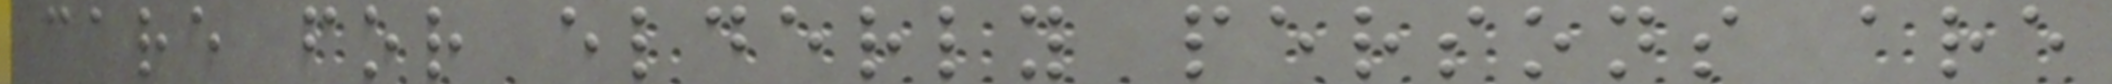care for elderly persons are
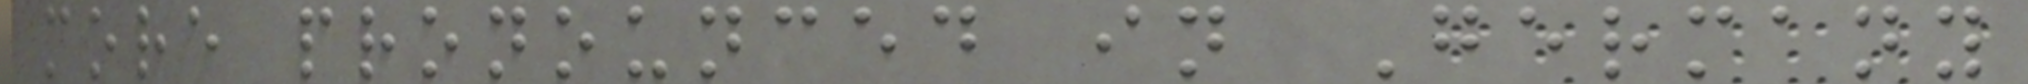more pronounced in Germany
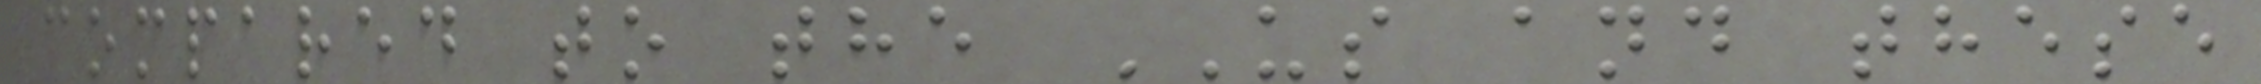compared to the US and these
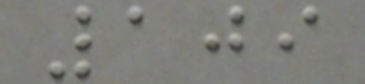109
